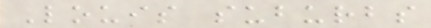Louis suburbs
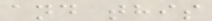and this
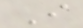I
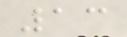13
